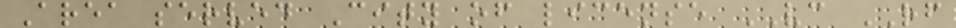Area served City of license VC RF
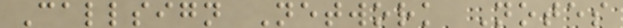Callsign Network Notes
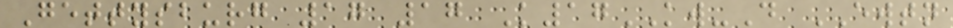Gettysburg 17 17 K17KW-D EWTN
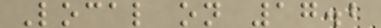Local on 17.2
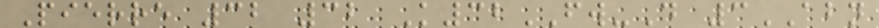Pierre 32 32 K32FW-D 3ABN
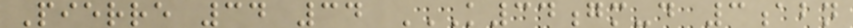Pierre 34 34 K34GM-D 3ABN
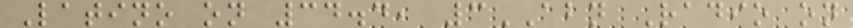Latino on 34.4, 3ABN Radio on
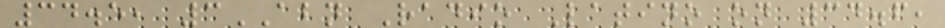34.5, 3ABN Radio Latino on 34.6,
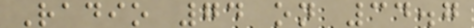Radio 74 on 34.7
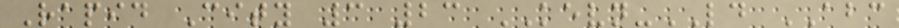Rapid City 3 23 KEVN-LD ABC
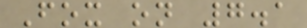Fox on 7.1
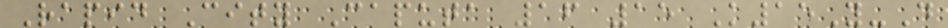Rapid City Caputa 16 15 K15Y-D
